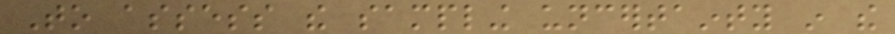To assess the sampling uncertainty in the
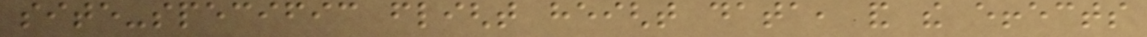site-specific flight height data, and the effects
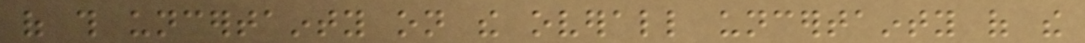of this uncertainty on the overall uncertainty of the
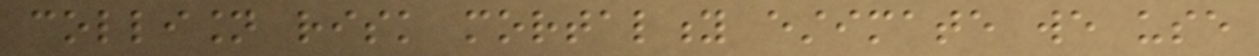collision risk mortality estimate we use
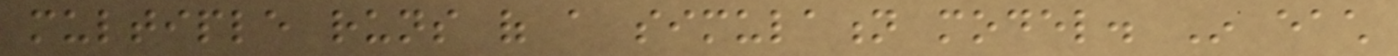multiple runs of a simulation model. In each
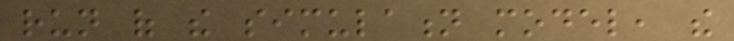run of the simulation model, the
